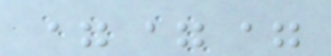===
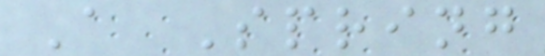A Spring
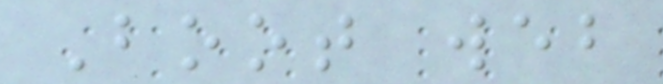Boot web
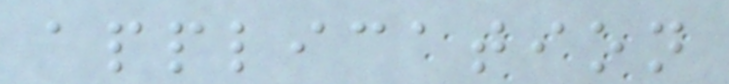application
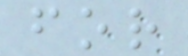for
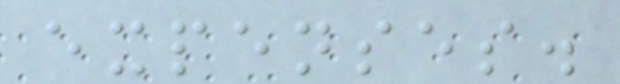expenses.
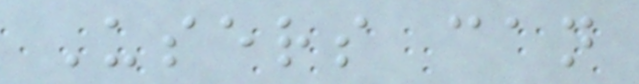Users can
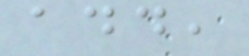add,
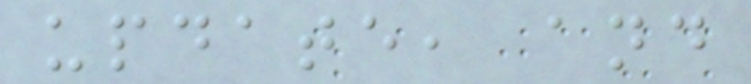update, and
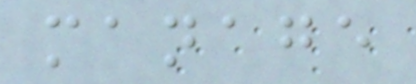manage
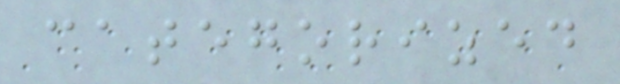categorized
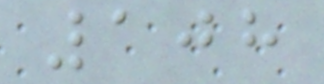108
